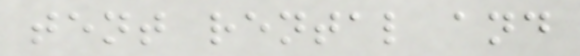tent rental and
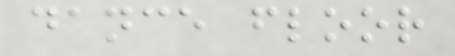dance floor
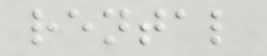rental
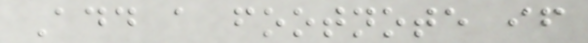Add a footnote if
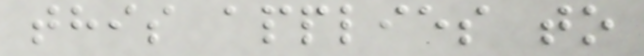this applies to
